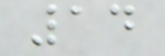14
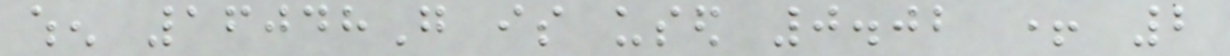when 16048G is used 0.02 + 2
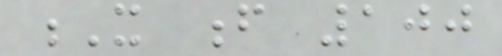X f 100
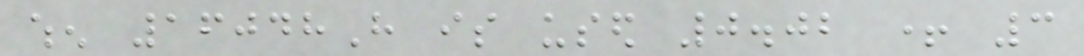when 16048H is used 0.02 + 3
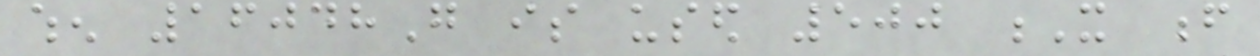when 16048G is used 500 X f
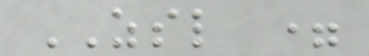ZSL =
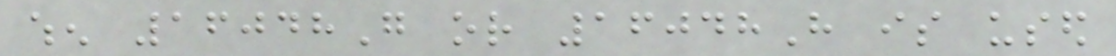when 16048G or 16048H is used
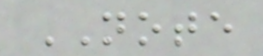NOTE
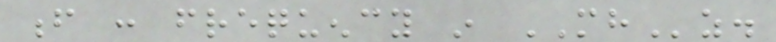f : frequency in MHz.
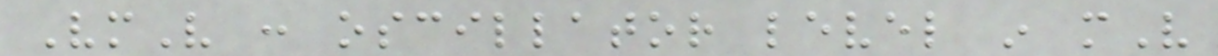VmV : oscillator level in mV
